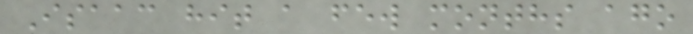Isaac hit a few months ago
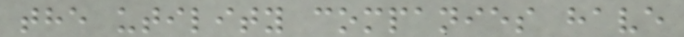the utility companies have
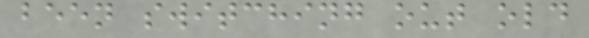been switching out old
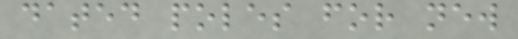dated poles for new
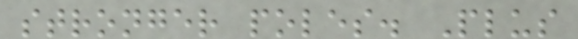stronger poles. Plus
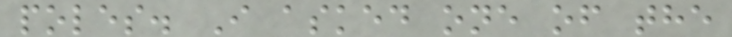poles. I asked one of the
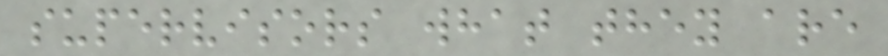supervisors what they are
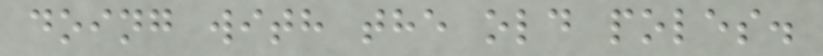doing with the old poles.
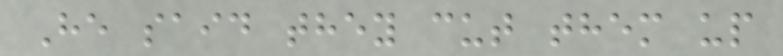He said they cut them up
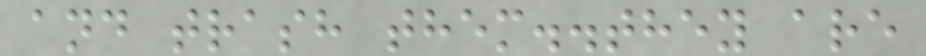and trash them..they are
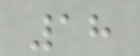18
